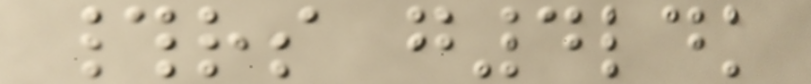#rs g4ldk
